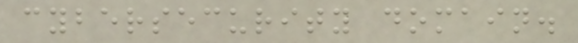cybersecurity domain.
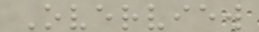Overview
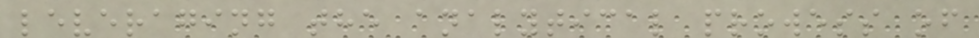leveraging the analytical prowess of
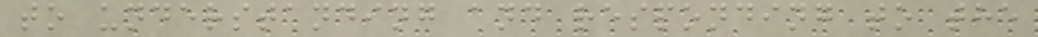to understanding and responding to the
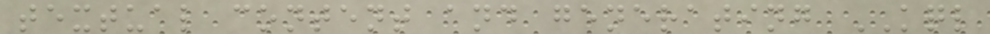textual content and generating KQL
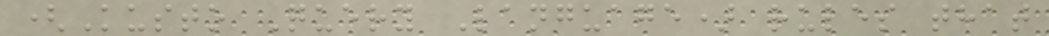(Kusto Query Language) rules that
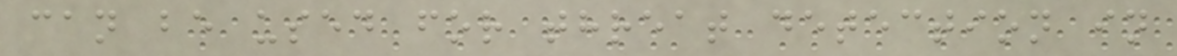can be used for threat detection in
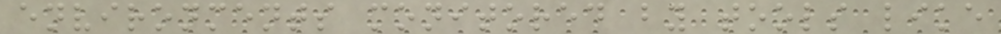environments monitored by tools like
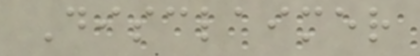Disclaimer
